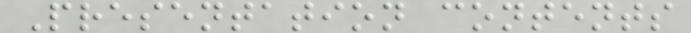Presentation contents
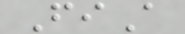FiA
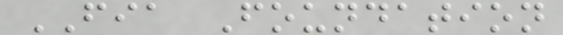FIA Foundation
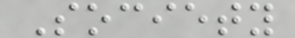Society
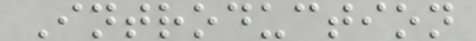Introduction
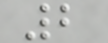2
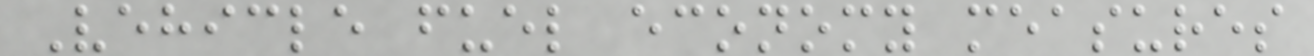Vehicle fuel economy measures
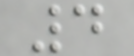4
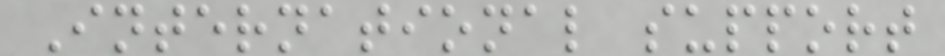International support
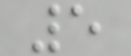5
